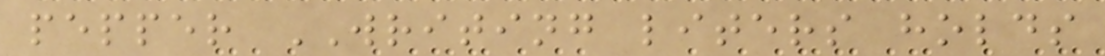pepper WRITING liters holds
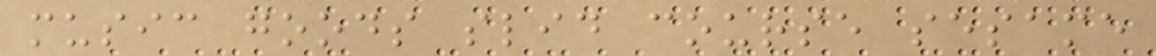music goods slid course sesame
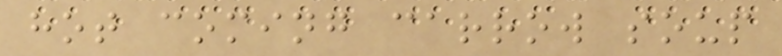hot coming carrow soup
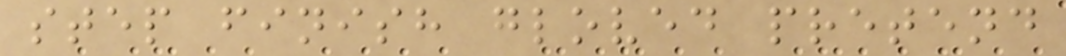step finish gloved pretend
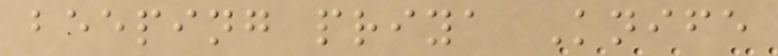beeping priya Knife
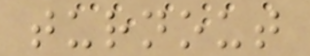turnout
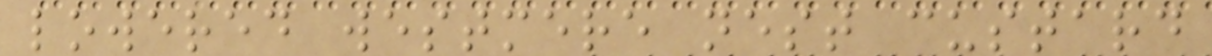lowered westmere nest custard
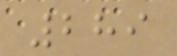289
